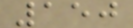150
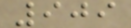909
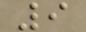9
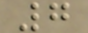7
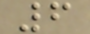6
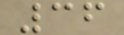36
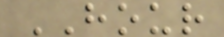HOUR
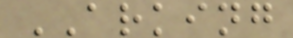ARKING
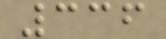336
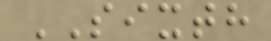SIXTH
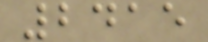2415
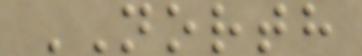NORTH
